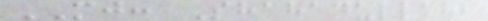MJ: Shahadullah,
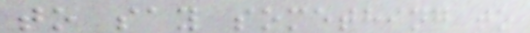to say something to
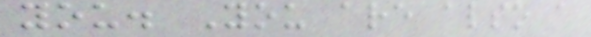you. You are also a
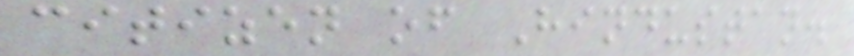citizen of Hindustan.
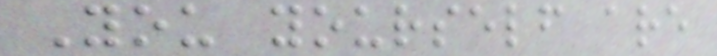You yourself are
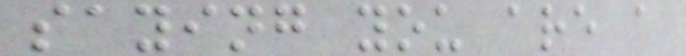saying you are a
